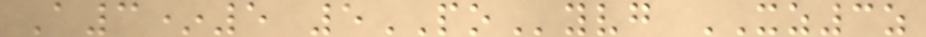A3*5 5POyvg XZ3z
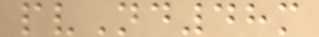pvNd48m
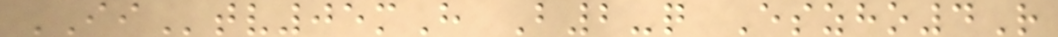IItv05mH B2-q Eszho4R
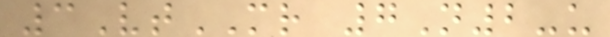3VtMR 7N2-u
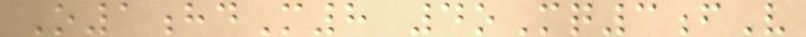O1hdM8 4oMq3fV
